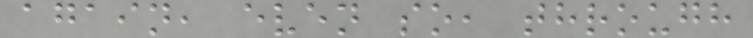again, even so, through
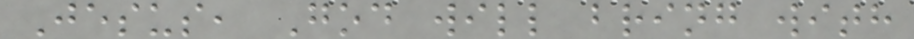Jesus, God will bring with
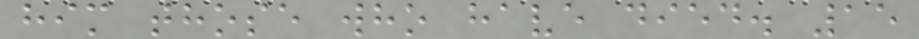him those who have died. 15
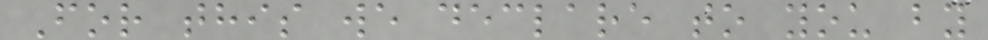For this we declare to you by
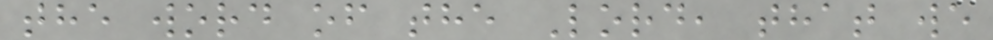the word of the Lord, that we
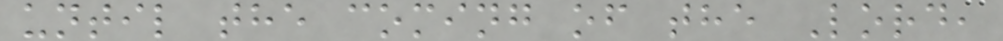until the coming of the Lord,
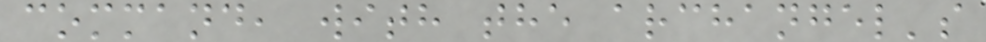command, with the archangel's
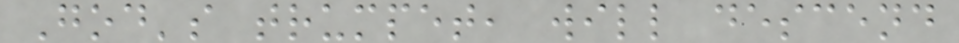God's trumpet, will descend
